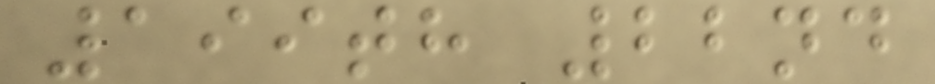199th 22nd
